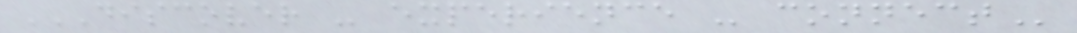DISCOVER - EXPERIENCE - CONNECT
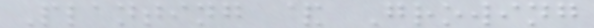Planting & Growing
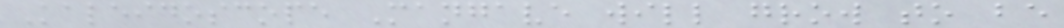Kaleidoscope Mangave will grow to be
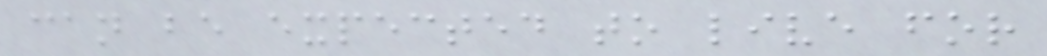can be expected to live for
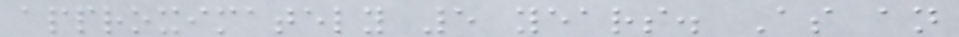approximately 5 years. As an
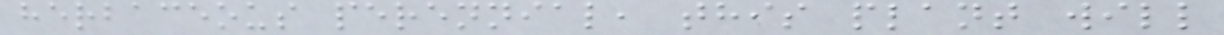herbaceous perennial, this plant will
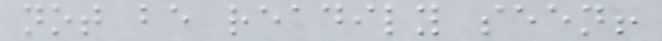not be readily seen!
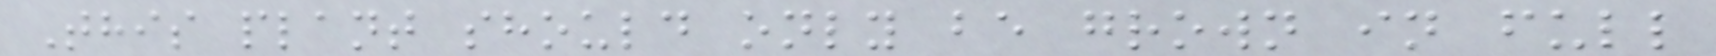This plant should only be grown in full
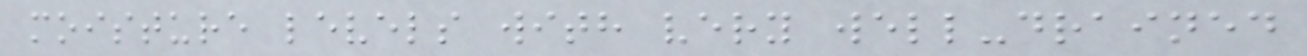moisture levels with very well-drained
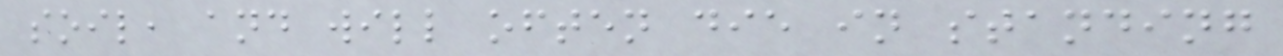soil, and will often die in standing
